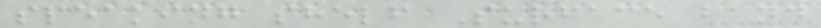speaking shelf Surface band
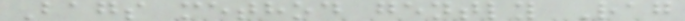Bags method gently Rag
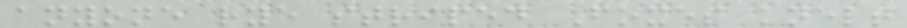anyone rye striped Foxes knelt
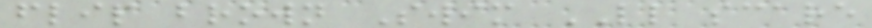flip brown Swim LL scare
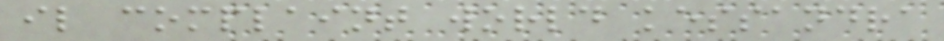il complaint world kessandra
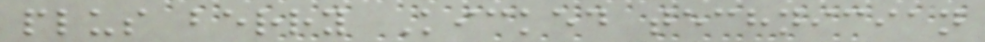plus berry Kicked technician
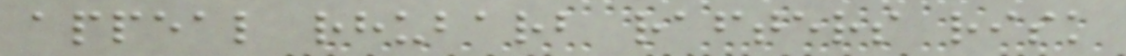appeal rhubarb rafters risk
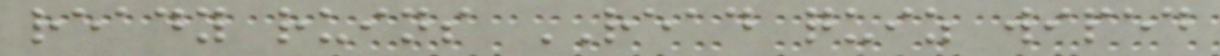ready ruins READ quiz wiped
